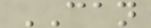CAN
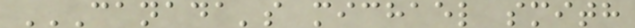CANADA'S MICHAEL SMITH
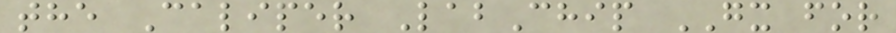the Caliper LabChip GX for
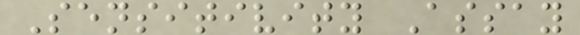Sensitivity Assay
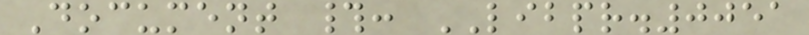Document #: LIBPR.0051
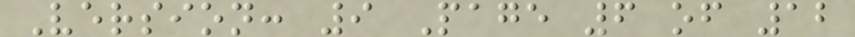Version: 9 Page 6 of 12
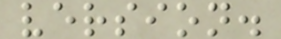version.
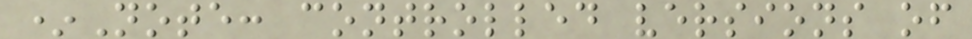*Note: controlled versions of
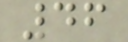46
